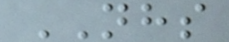NHS
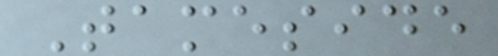Tameside
